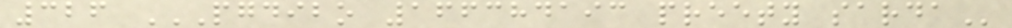326 PGDIBO 166384193 PREETY SARDA
